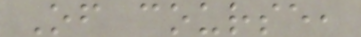Of course,
